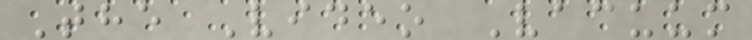The Video Vacuum
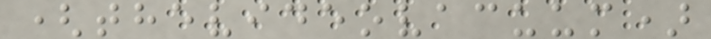(thevideovacuum)
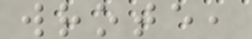wrote,
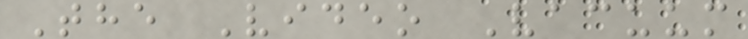The Video Vacuum
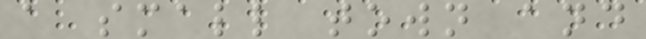a small town and
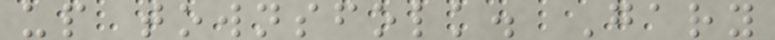up townsfolk. Gary
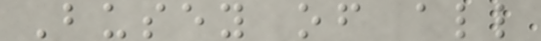Busey of all
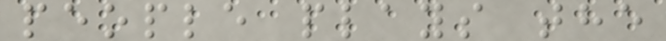people plays the
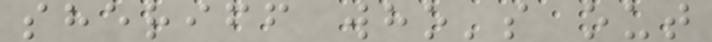sheriff who's out
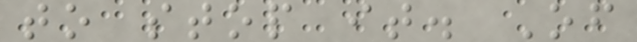to stop it. Of
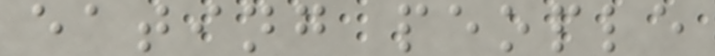eating people
